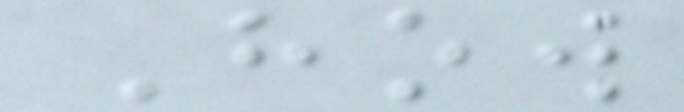How
